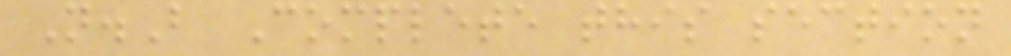N.B Complete this section
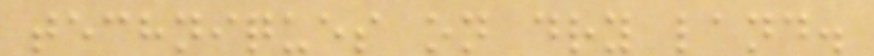techniques on dry land.
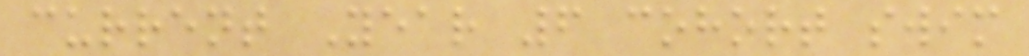current Year 6 cohort swim
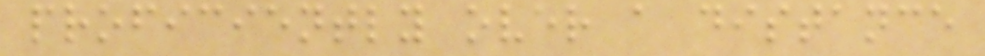proficiently over a distance
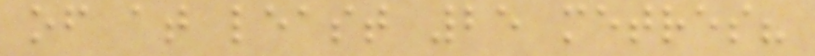of at least 25 metres?
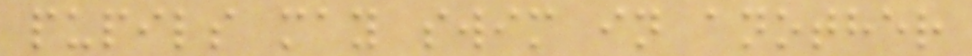pupils may swim in another
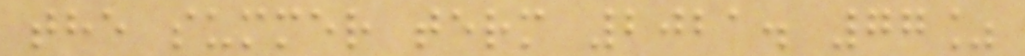the summer term 2021. 77%
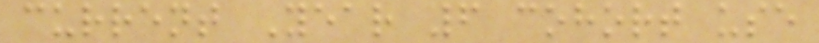current Year 6 cohort use
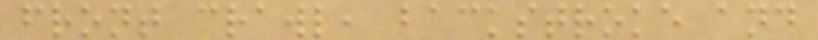front crawl, backstroke and
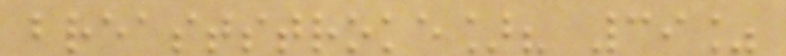breaststroke]? 39%
